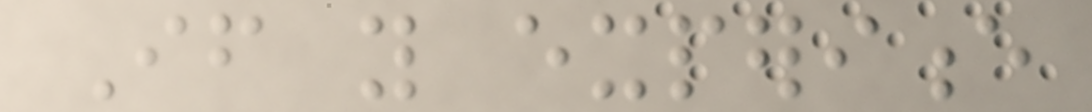If you experience
